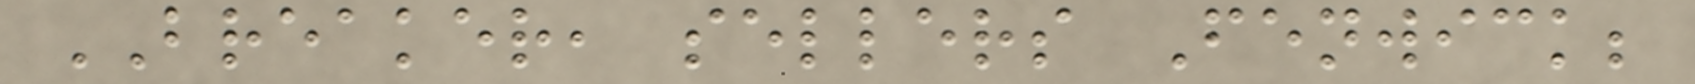BREAKER, sellers Fenwick;
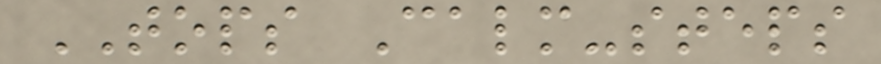TOPS Calm-steps
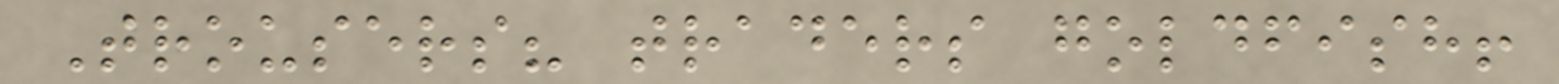Trousers? traders goldfish!
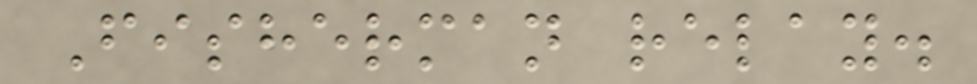Fisherman relay.
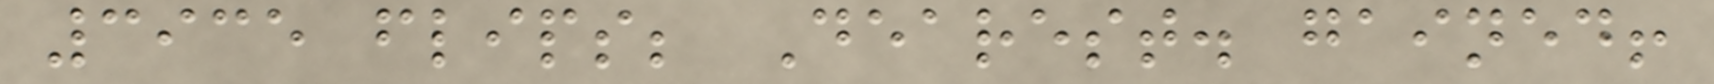3935 flips; Dearest. gained!
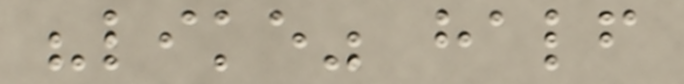"like" half
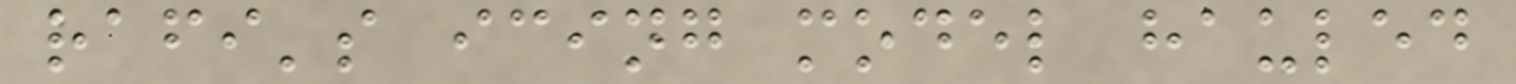rafi's icing model hauled
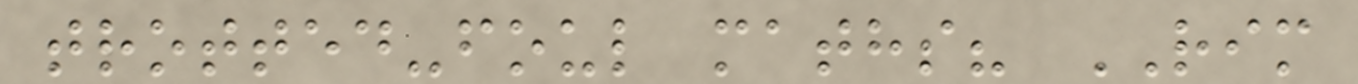trotted-foul maths? RIM
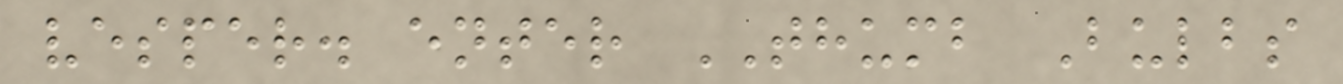vesper. enter THUMB Bulbs
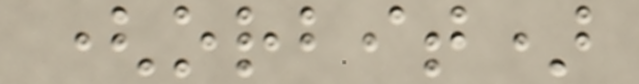(orbit)
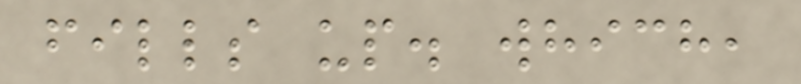fills up. which,
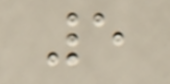5
